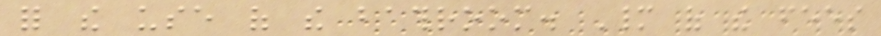for the use of the bathroom. Many of the fees
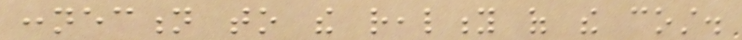connection to the reality of the cost.
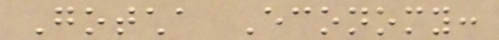Gotcha Economy:
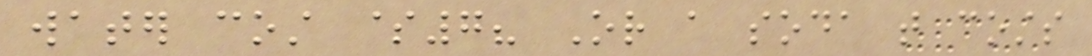water cost $7? Or a soda that costs
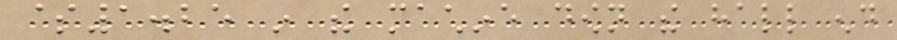$1.25 in the machine down the hall end
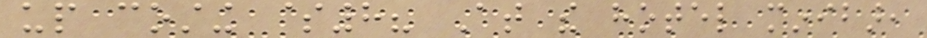up costing $8? At the hotel minibar,
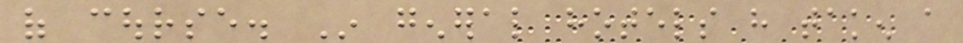of course. In general hotels have taken a
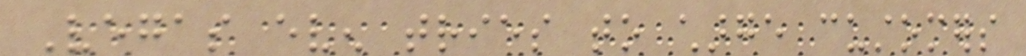Vegas even tries to charge customers
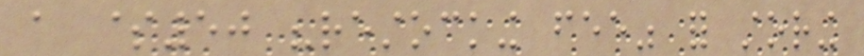a $50 "restocking fee" for storing
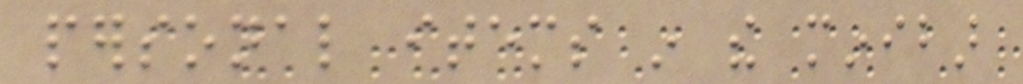personal items in the minibar
